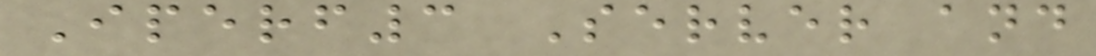Iperf3 Server and
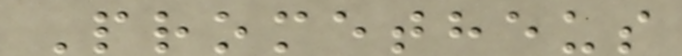Prometheus
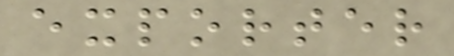exporter
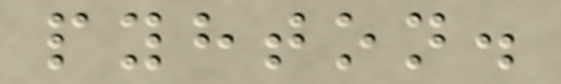pyhton.
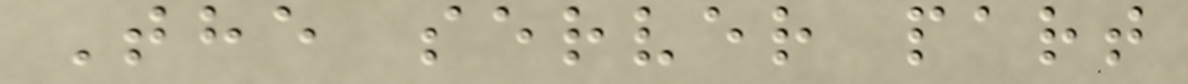The server part
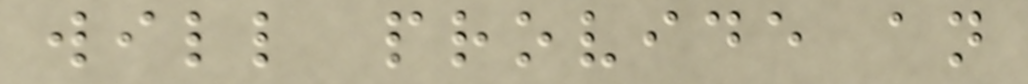will provide an
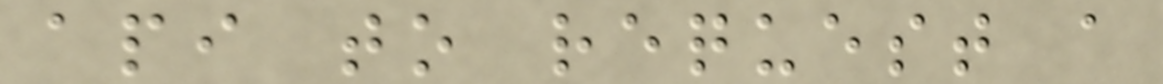api to request a
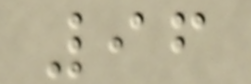96
